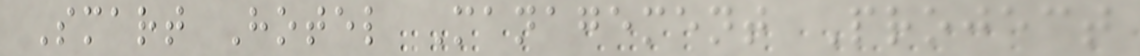Smart Hotel Management Project
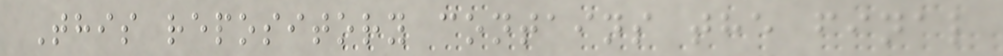This repository contains the final
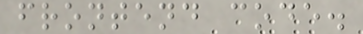frontend code.
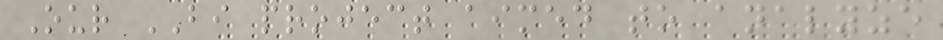Our BI project aimed to analyze
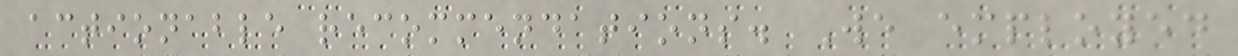actionable recommendations. We employed
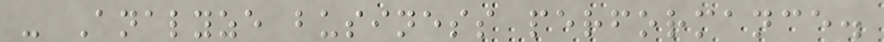- Analyze business performance.
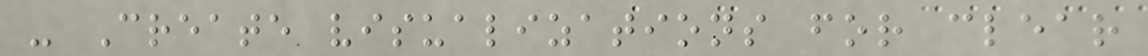- Create visualizations for clear
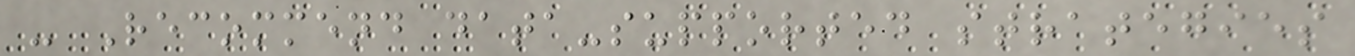- Recommend data-supported strategies
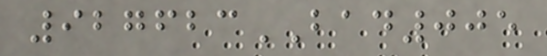927623BAD005
